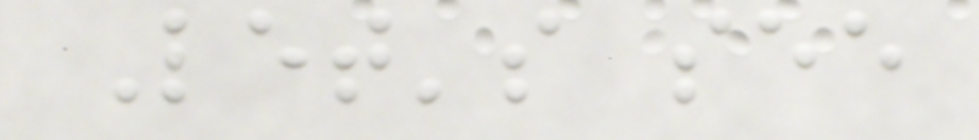Let's see
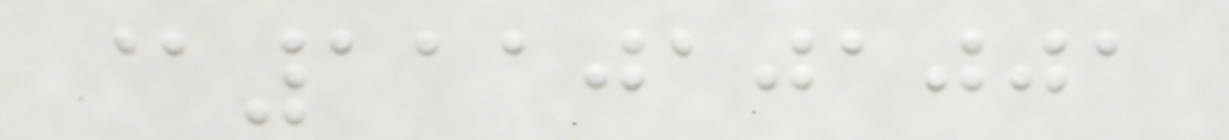@1110101001
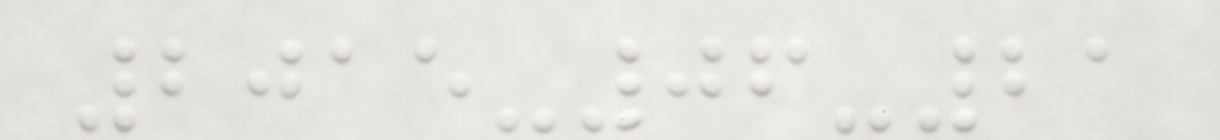2015-06-21
